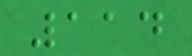114
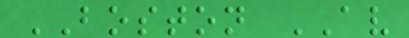BOSTON AV
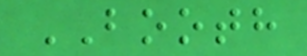BOOTH
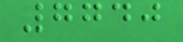7740
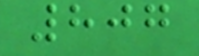807
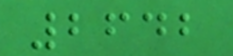2642
